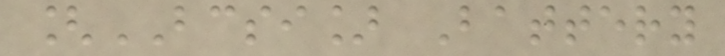[BCSI] Battery
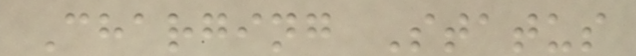Charging Status
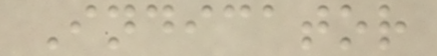Indicator
